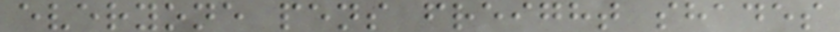everyone pens freight shades
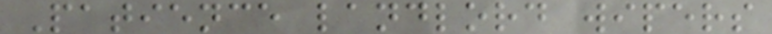Patience landlord wipers
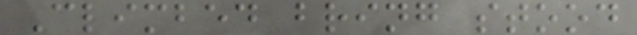Climbed bring stood
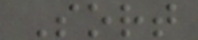Sort
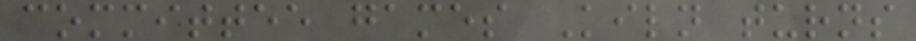committee games Kiln turns
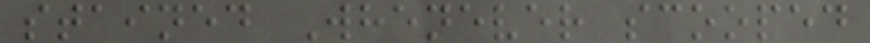stained Whenever scooped
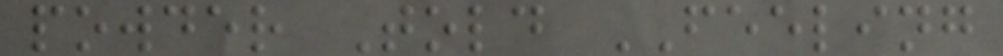powder Told FEELING
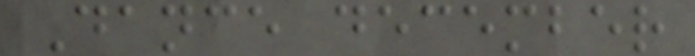Dance december
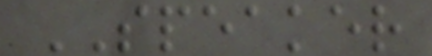SPEAKER
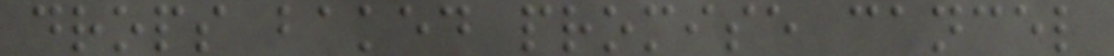drops baked promise cancel
